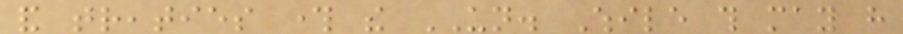and treaties through the UN. While this may have
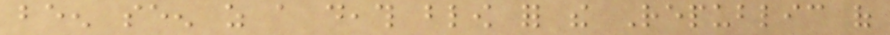been seen as a death blow for the Republic of
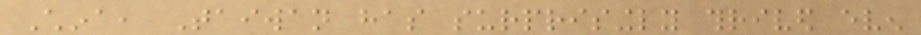China, Taiwan has surprisingly thrived even
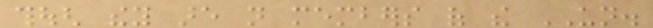though they are not members of the UN.
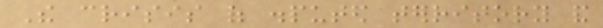The crisis of disputed territory and
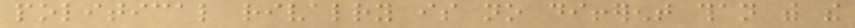political rivalry is no different than with the
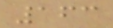163
